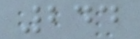244
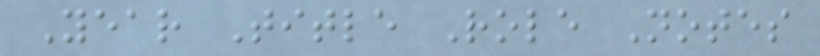Year Title Role Notes
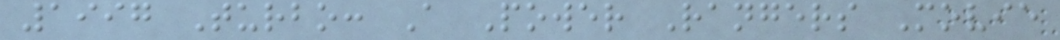1997 Turbo: A Power Rangers Movie
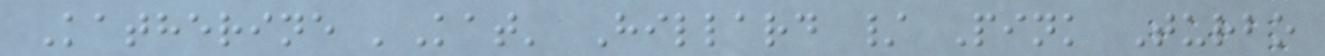Katherine 'Kat' Hillard / Pink Turbo
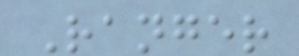Ranger
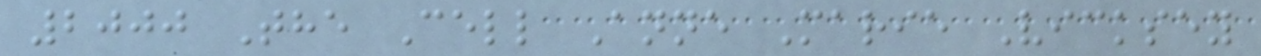2000 The Cell Anne Marie Vicksey
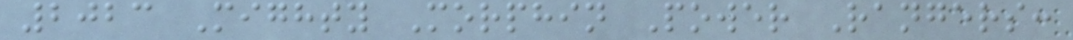2023 Mighty Morphin Power Rangers:
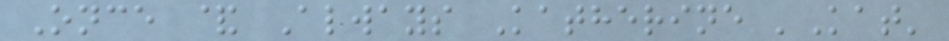Once & Always Katherine 'Kat'
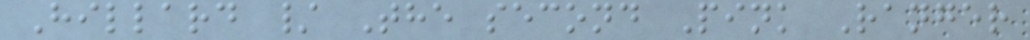Hillard / The second Pink Ranger
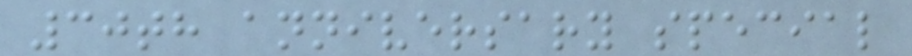30th anniversary special
